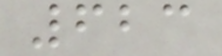623
